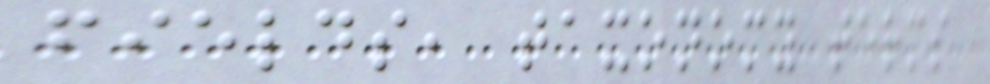fields, taxonomy terms
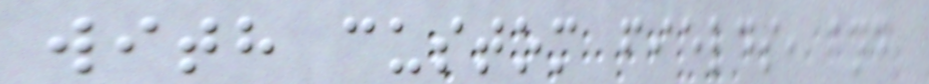with custom fields, and
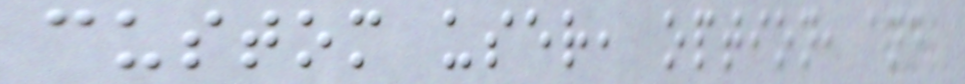custom user, option, and
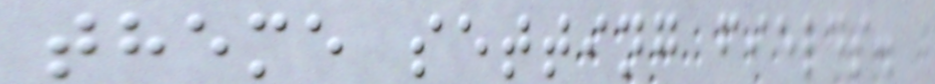theme setting fields.
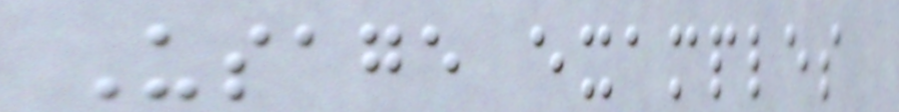Usage examples
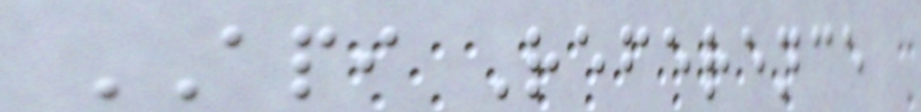API Reference
